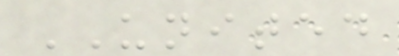UNITED
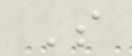S
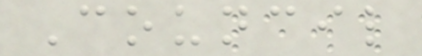Council
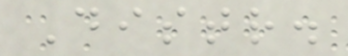Distr.
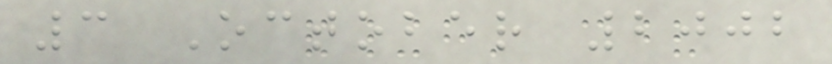3 October 2002
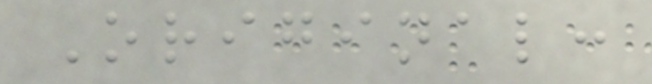Original:
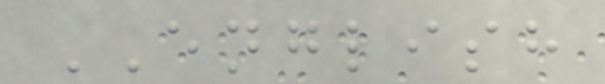ENGLISH
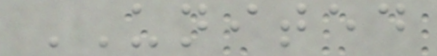UNITED
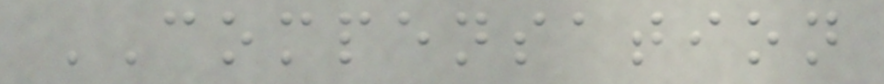COMPENSATION
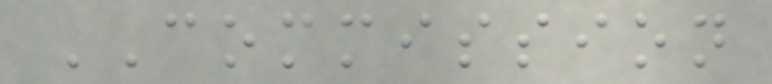COMMISSION
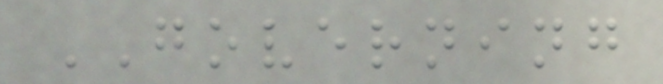GOVERNING
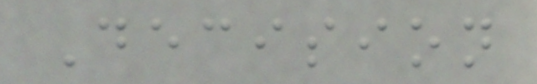Decision
